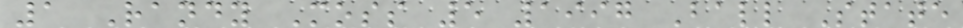1 Randy Moss 5 1997 Ball State
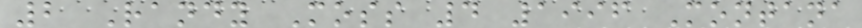2 Randy Moss 4 1996 Montana
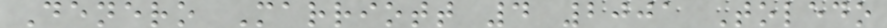Denero Marriott 4 2001 Toledo
